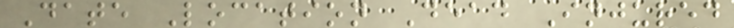Date Location Dead Injured
